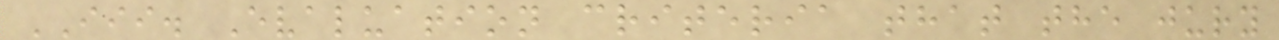III. Evaluation criteria that the jury
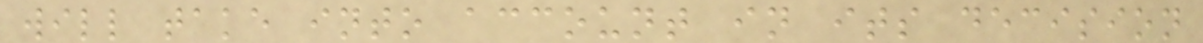will take into account in its decision
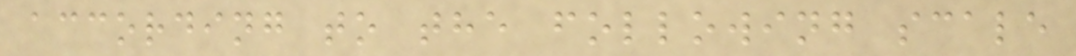according to the following scale
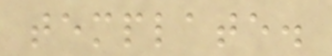template.
